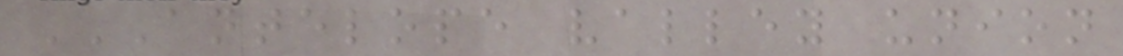ANTELOPE VALLEY UNION
